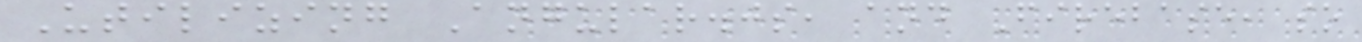Utilizing Angular.js, and Firebase, so
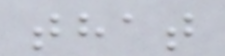that
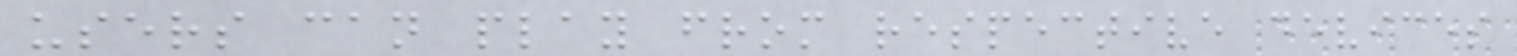users can play from respective devices
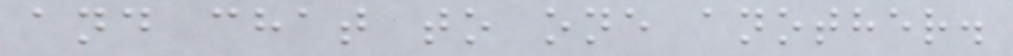and chat to one another.
